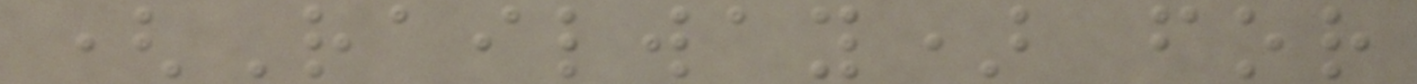(Railway) for
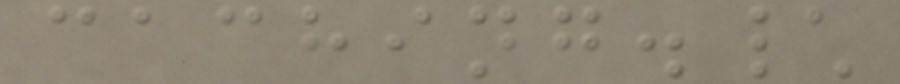caching.\
